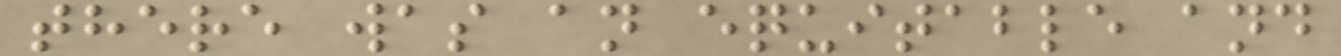there was an equitable and
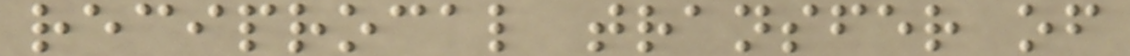reciprocal transfer of
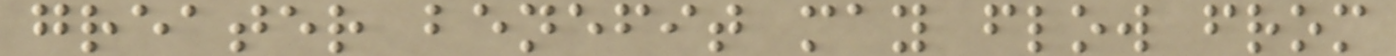greater benefit may flow from
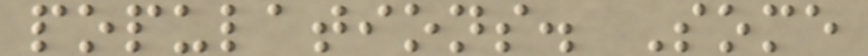populations. Some
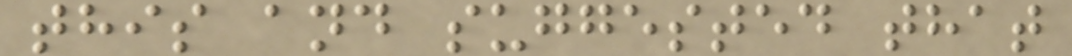this and suggested that
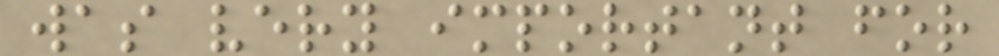was very important for
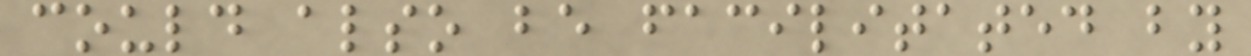could also be facilitated by
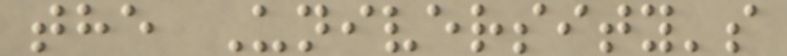the University's
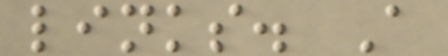links. A
